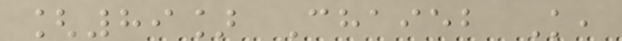[89] Chaieb K,
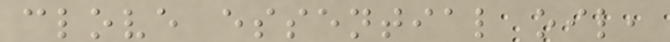clove essential oil,
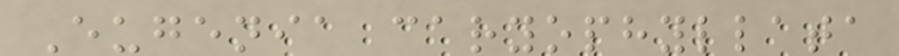Eugenia caryophyllata
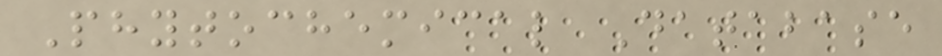Phytochemical Database
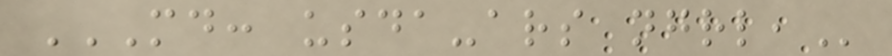MD: USDA-ARS NGRL,
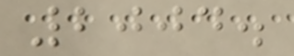2004.
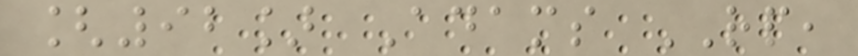[92] Adams RP,
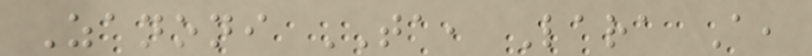Zanoni TA, Lara A,
